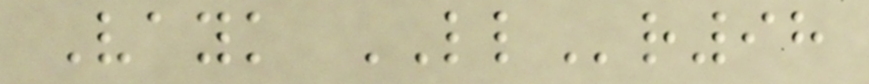Vayk LLr98
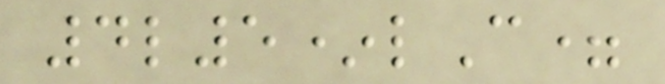4l5*lC=
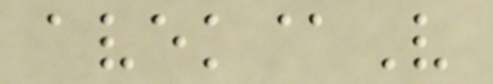avek@V
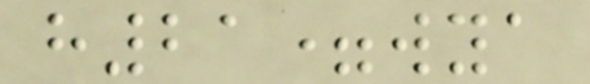h21=wya
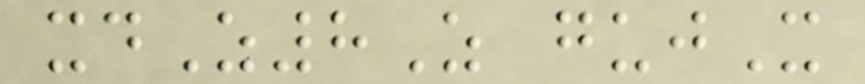xdZ8Z gujX
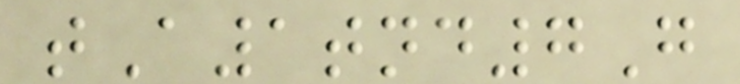tA1tnd7G
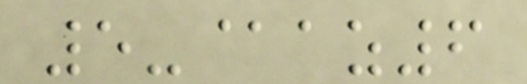5-@az6
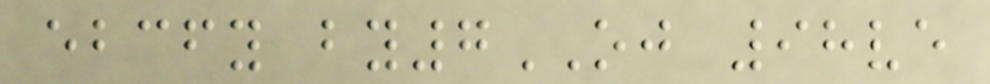ebcfy by7OJ 98ve
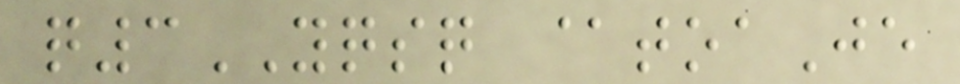q3YQSQ @toaJe
